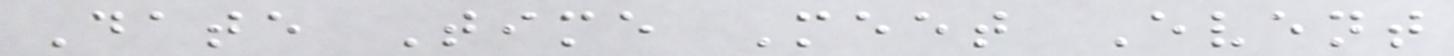Date Time Meet Event
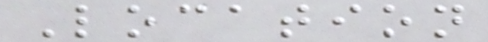Location
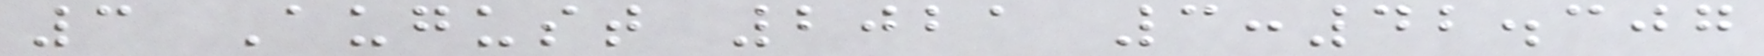3 August 2021 3:42.307
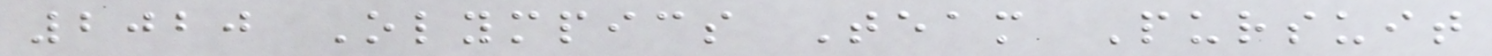2020 Olympics Team Pursuit
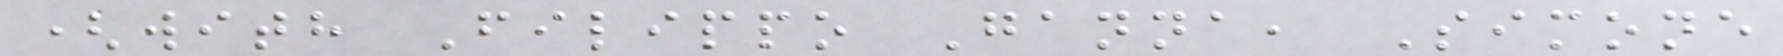(with Filippo Ganna, Simone
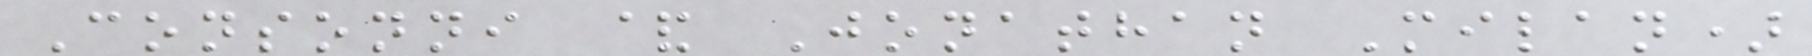Consonni & Jonathan Milan)
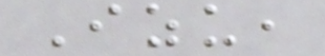Izu,
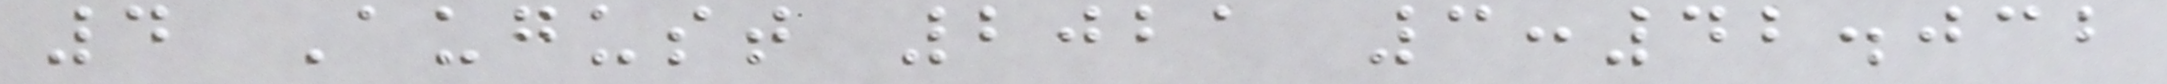4 August 2021 3:42.032
